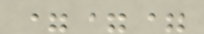===
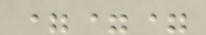===
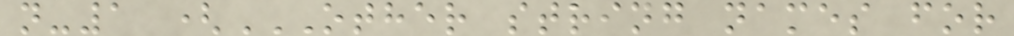n-1 (OTHER STRING NAMES FOR
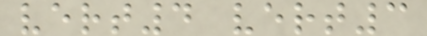vert4 vert3
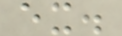ex.
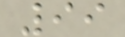99
